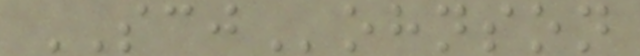SCJohnson
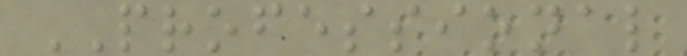PROFESSIONAL
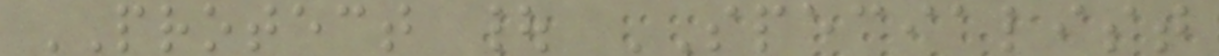PROTECT | SPECIALIST
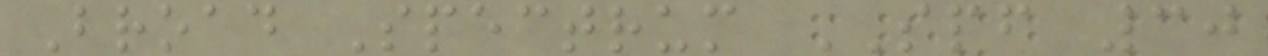Broad Spectrum SPF 30
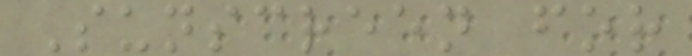Sunscreen for
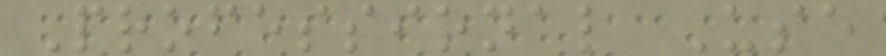Professional Use
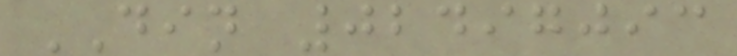DIN 02497093
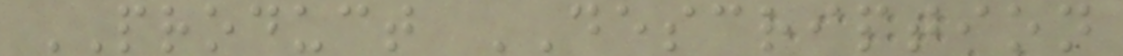PRODUCT DESCRIPTION
